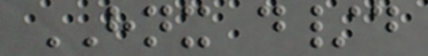HNX d/d
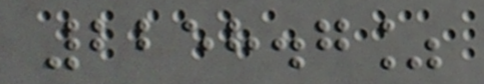2258.7%
